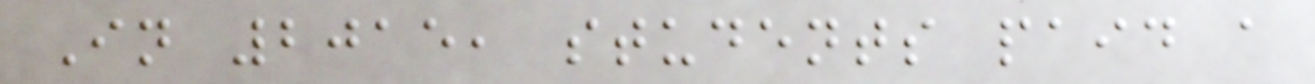In 2015, students paid a
